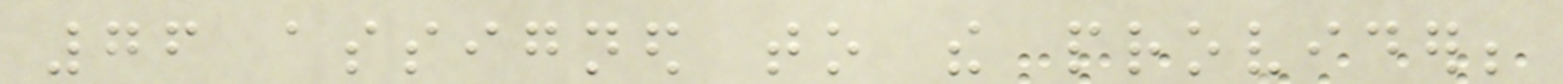76 assigned to the provider;
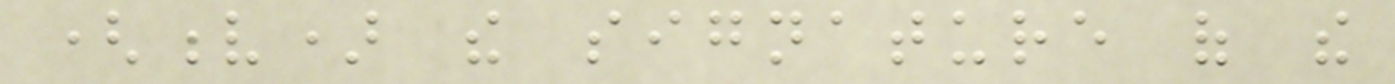(v) the signature of the
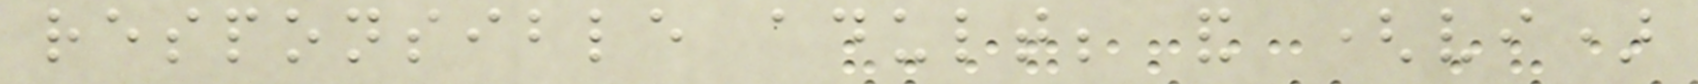responsible adult; and (vi)
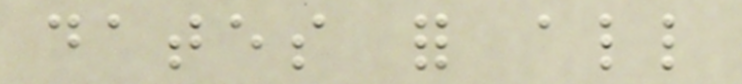dates for all
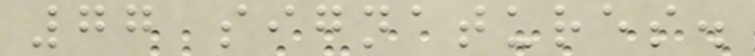77 signatures.
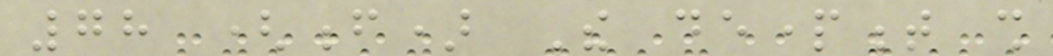78 (f) The department shall
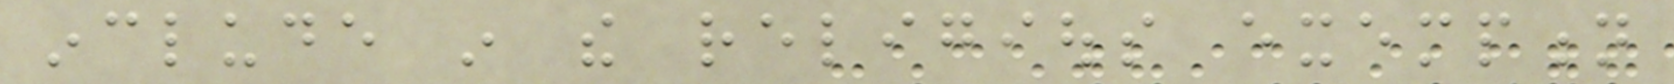include in the religious exemption
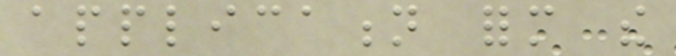application form the
